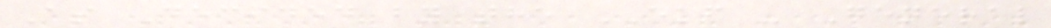As Decided by the EKF - General
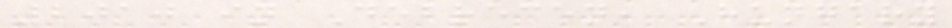2010 in Debrecen, Hungary
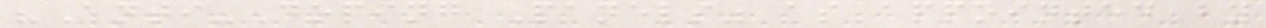"Anti-Doping Panels" as appointed by
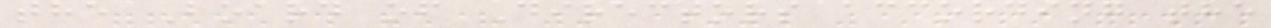the Board of Directors according the
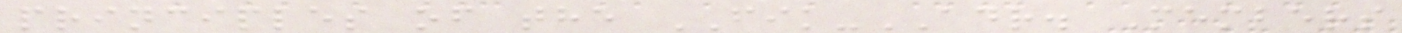principles of the FIK-ADR. Members
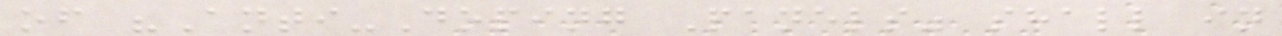of "Anti-Doping Panels" shall in
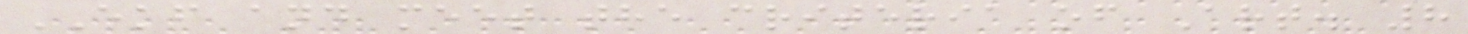EKF and meet the criteria of Art. 8
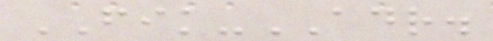FIK-ADR.
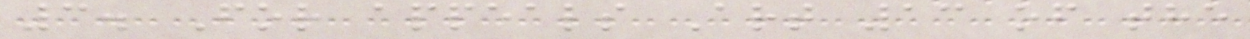3. For appeals Art 13 of the
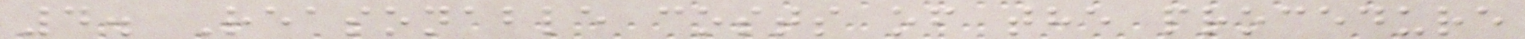4. Reasonable costs of the procedure
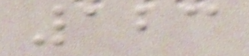123
